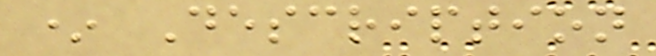* Description
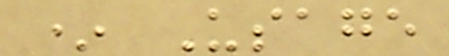* Usage
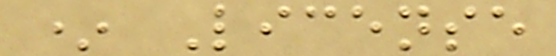* License
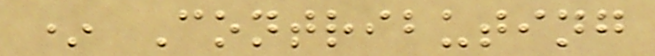* Contributing
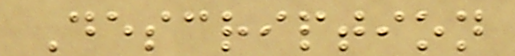Description
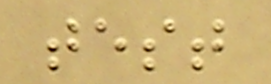test
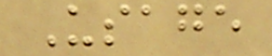Usage
